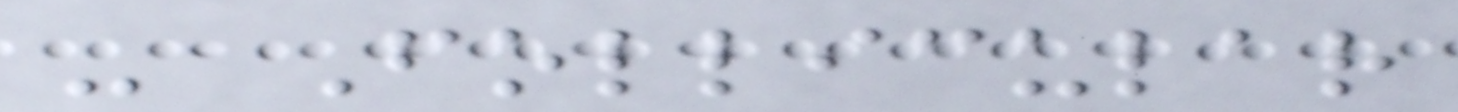- Follicular
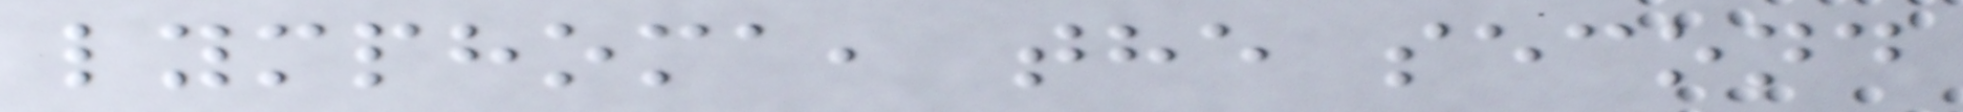lymphoma, the second
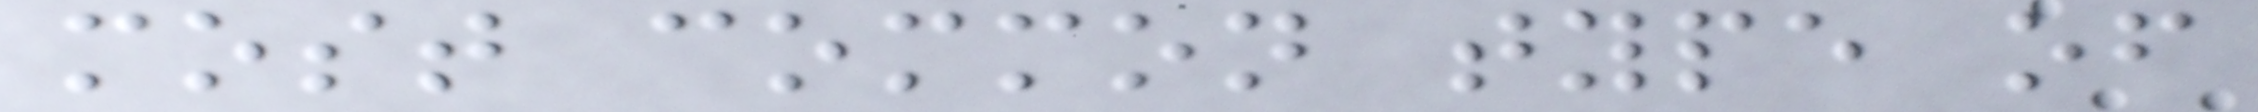most common type of
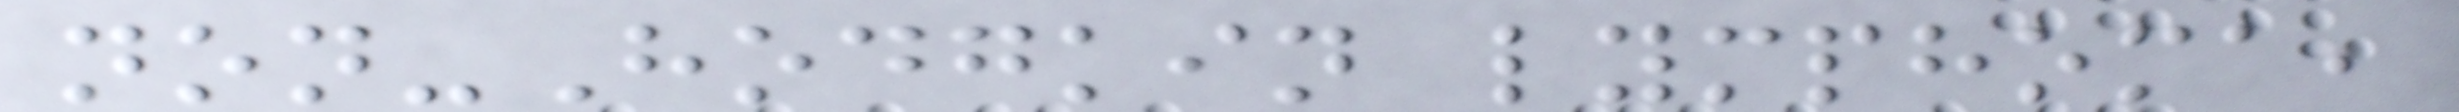non-Hodgkin lymphoma,
